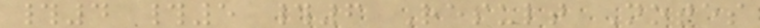#4 #5 #6 Result Notes
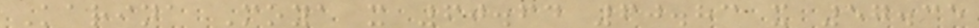Karina Moya x 60.64 60.83 x 57.35
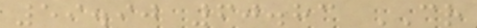59.90 60.83 CR
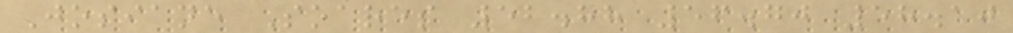Josiane Soares 52.88 56.70 58.10
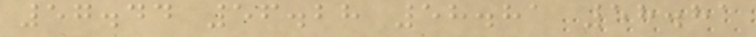57.44 56.28 58.81 58.81
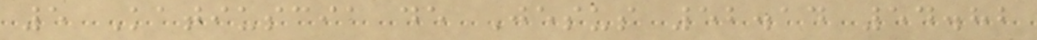5 Katiuscia de Jesus 52.14 54.82
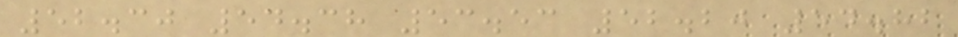52.30 54.38 53.53 52.20 54.82
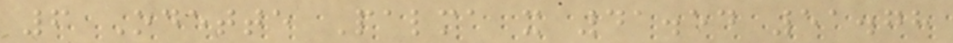6 Odette Palma x 41.54 51.78
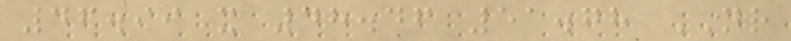46.99 x 48.46 51.78 NR
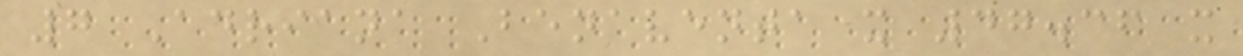7 Adriana Benaventa x 47.36 x
